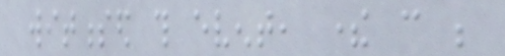witnessed this event, there can be
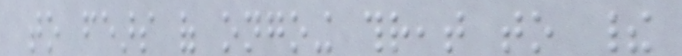to fears of ongoing threat to their
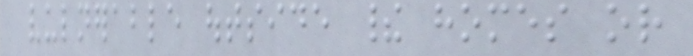vulnerable outside their homes or
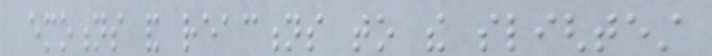emotions and reactions to the slightest
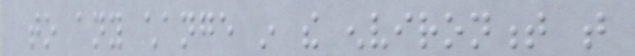to any change in the environment that
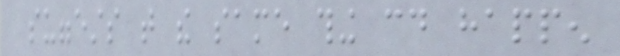suggests that the same thing could happen
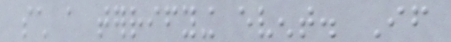such a terrifying event. If
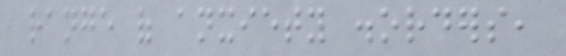range of anxiety disorders,
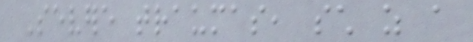Severe traumas, such as a
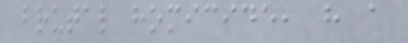brutal homicide, have a
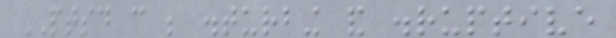PTSD can be disturbing and disruptive
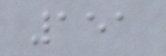151
